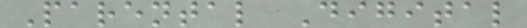Parental Digital
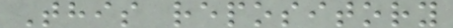This repository
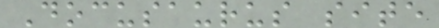Docusaurus site
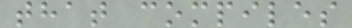that compiles
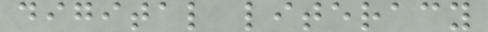digital literacy
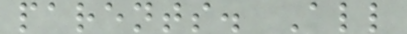parents. All
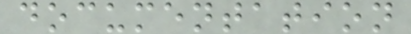documentation
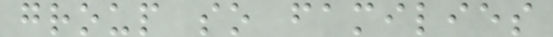group so families
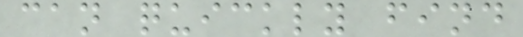can quickly find
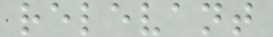relevant
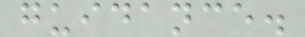guidance.
